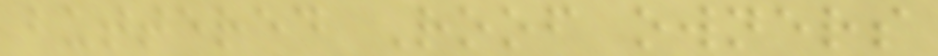buttered Roof owners
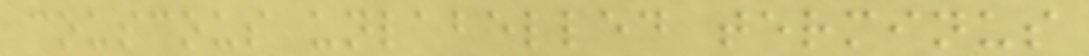couscous unlabelled terminus
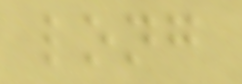long
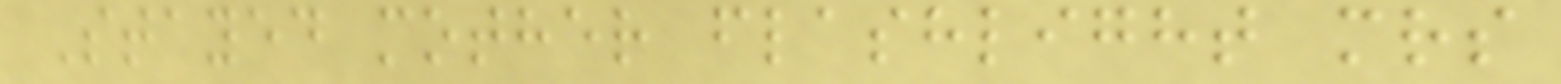Stayed mother flashlight mrs
